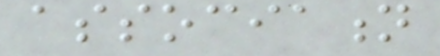association
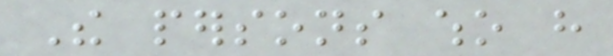The persons who have
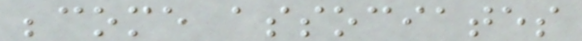become associates
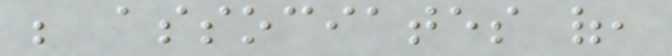be associates of,
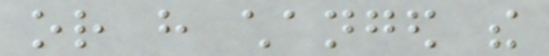or have changed the
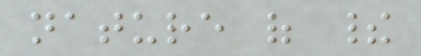nature of their
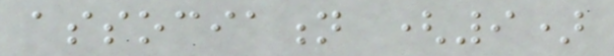association (9)
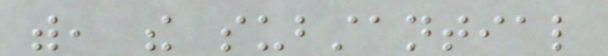with, the substantial
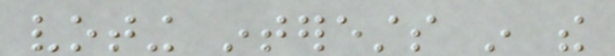voting interests in the
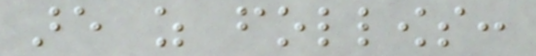are as follows:
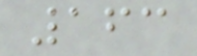163
